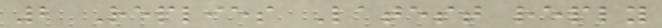2 Replies Latest reply
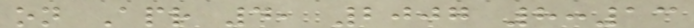on Apr 4, 2007 8:13
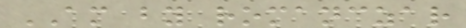AM by romanczar
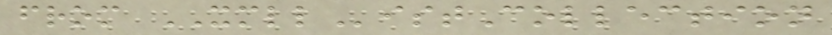from XMLListCollection
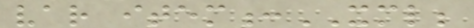var item:XML;
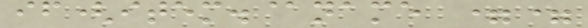if(item.@name ==
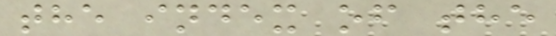the index of the
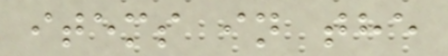items in the
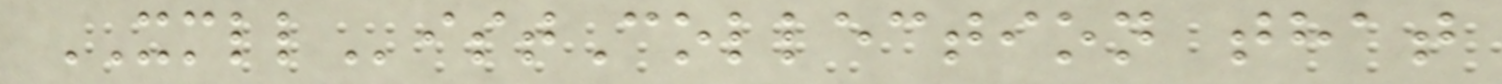XMLListCollection that
